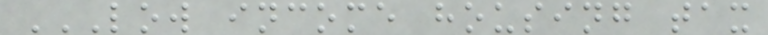LOW INCOME HOUSING TAX
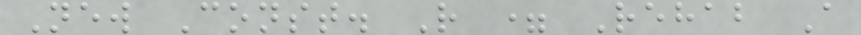New Const. R = Rehab A
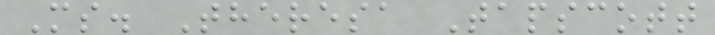Ms. Theresa Tapscott
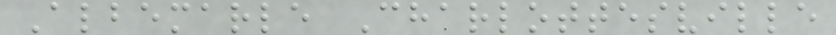Albemarle Charlottesville
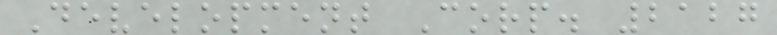Development Corp. 2127
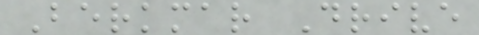Berkmar Drive
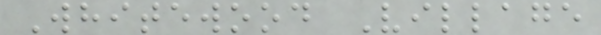Whitewood Village
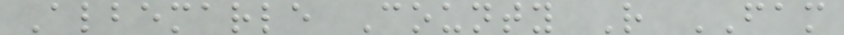Albemarle County R FAM
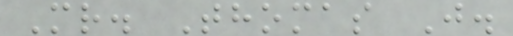Mr. Thomas J.
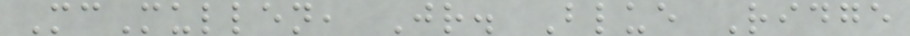McMullen, Jr. Blue Ridge
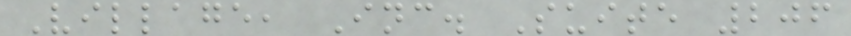Village, Inc. Suite 206
